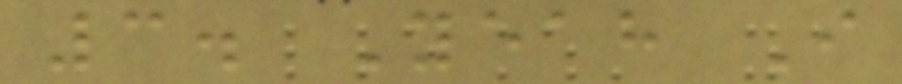3. Yeah I
